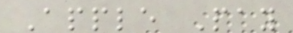Apple Pay
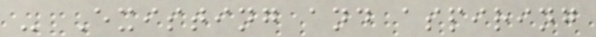- Existing and aspiring
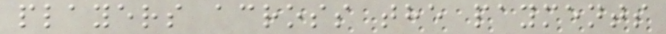players across the payments
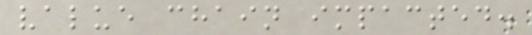value chain impacted.
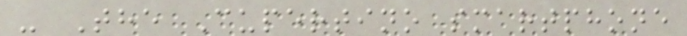- The Cupertino smartphone
